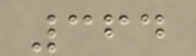364
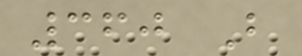360 B
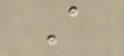A
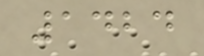1424
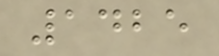1425
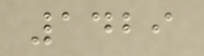1429
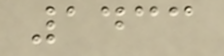1433
